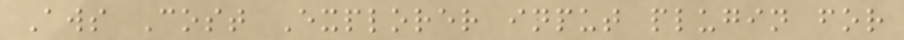Aws Cost Explorer input plugin for
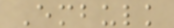Embulk
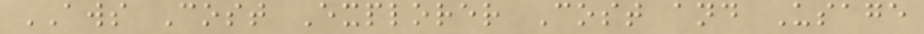AWS Cost Explorer Cost and Usage
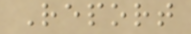Report
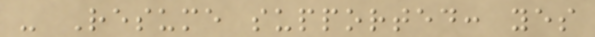- Resume supported: yes
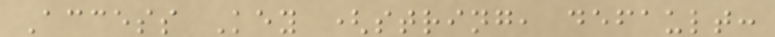Access Key (string, default:
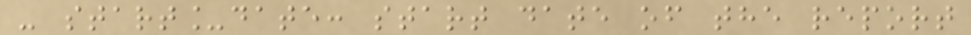- start_date: start date of the report
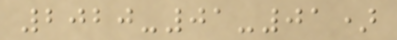2020-01-01)
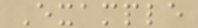Example
